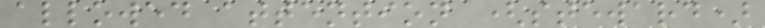allowed attention (steward)
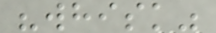"whisk"
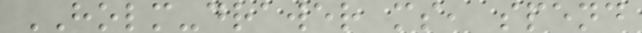HOLM-drawer ms, spend
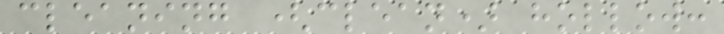cleaning (clean) hollow:
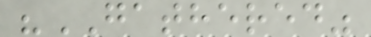"GATHERED"
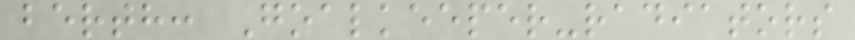berth: Goalkeeper-radiators
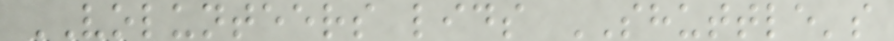VOLUNTEERS lids SHUTTLE's
